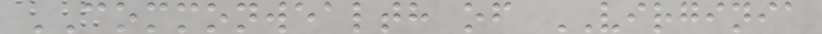COMMONWEALTH of VIRGINIA
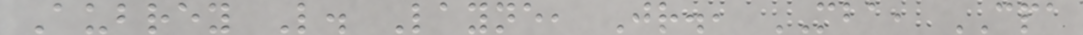Aubrey L. Layne, Jr., MBA, CPA
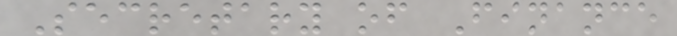Secretary of Finance
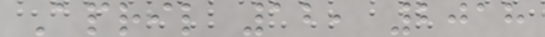April 12, 2018
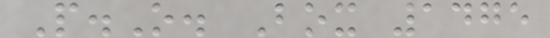P.O. Box 1475
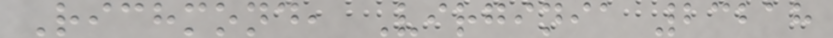Richmond, Virginia 23218
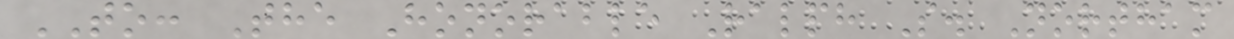TO: The Honorable Ralph S. Northam
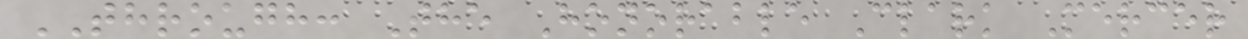THROUGH: The Honorable Clark Mercer
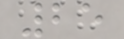25
